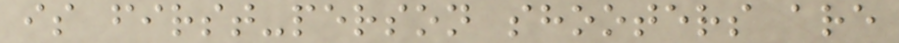is first-person shooters are
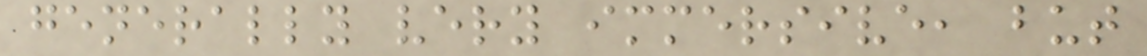generally very immersive, but
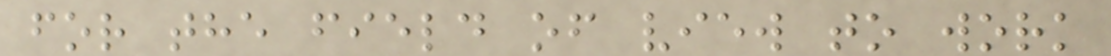for the field of view to work
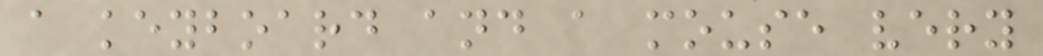a keyboard and a mouse very
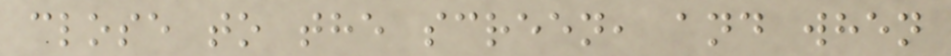close to the screen, and when
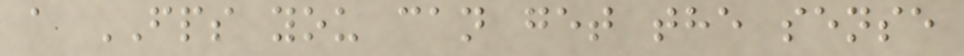a FPS you can get the sense
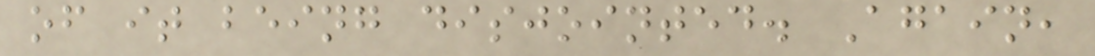of it being disjointed. Again,
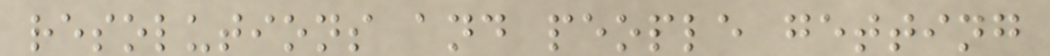resolutions and people getting
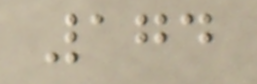174
